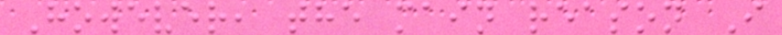However, the main reason I
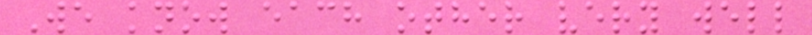We know each other very well
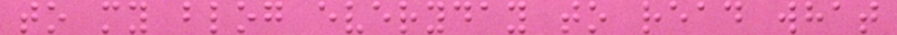to my blog everyday to read what
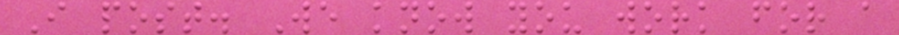I post. We know you work for a
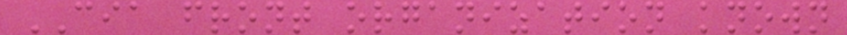CIA front organization known
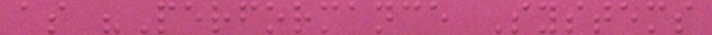as "Performance Systems
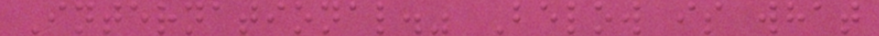International." Below is what
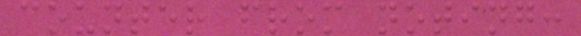counter from noting:
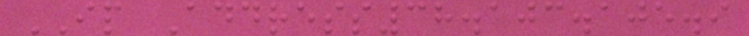IP Address38.103.105.9
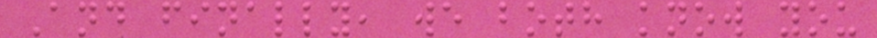And finally, we both know you
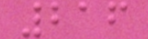216
